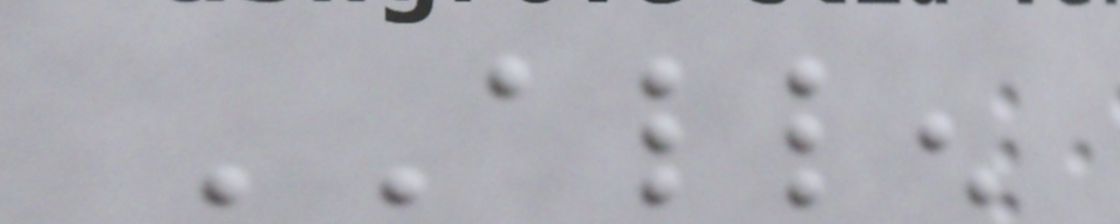ALLEN
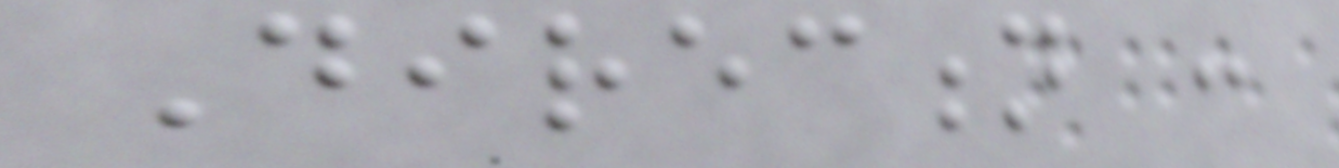Direction :
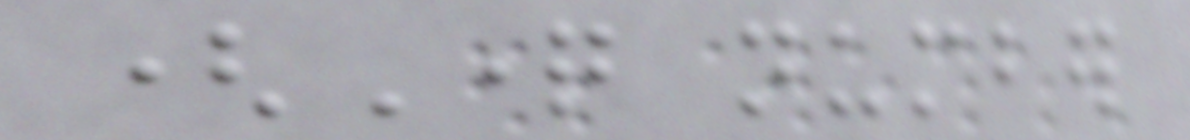(Question number
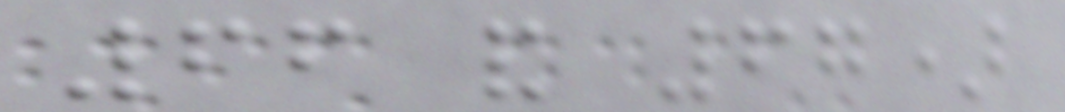66 and 67)
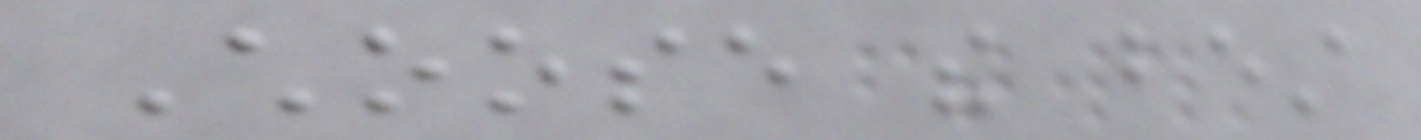Choose the best
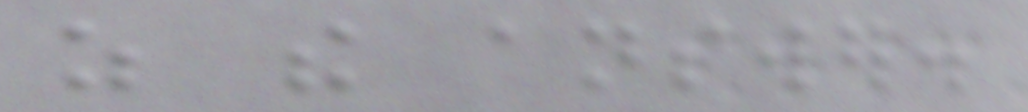as the answer.
